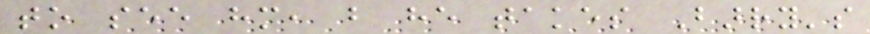to see him, but he takes Barry's
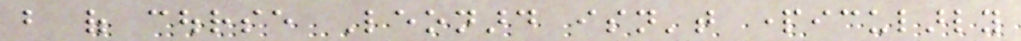but of course Leonard isn't particularly
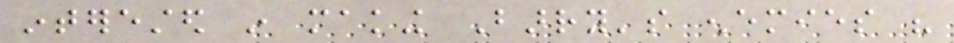interested in making Barry's enemies his
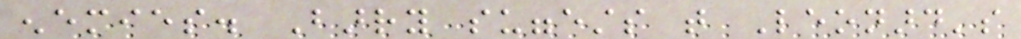enemies. Barry suggests that Leonard's
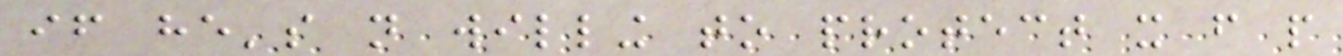if he's not willing to protect it from people
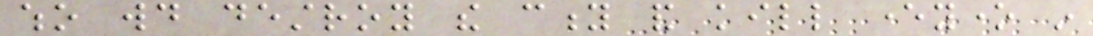who would destroy the city and kill everyone in
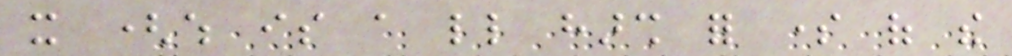it (which is a little harsh for some of the
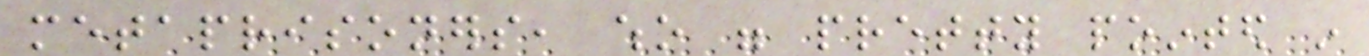metaprisoners, who were pretty pointed in
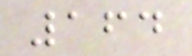164
